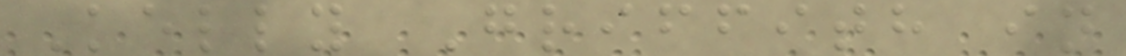Kelly Griffith in
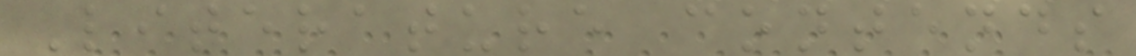Literature contends
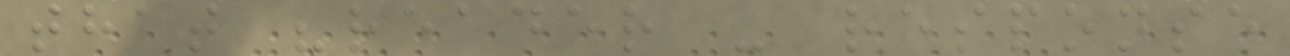that "reader - response
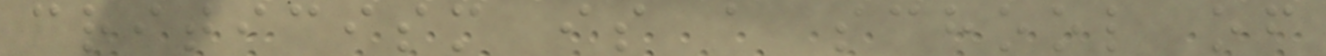criticism is a school of
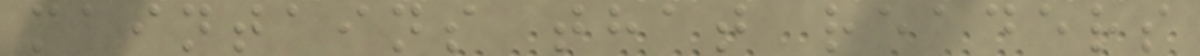maintains that readers
